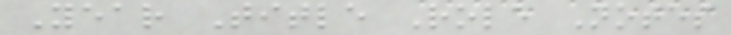Year Title Role Notes
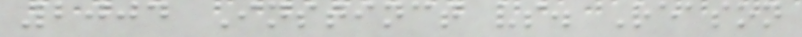2004 Instinct vs. Reason
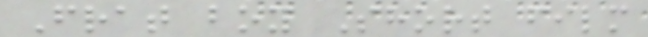Frat boy Short film
